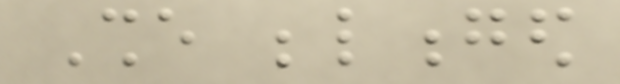She belonged
